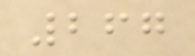267
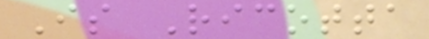Is Ricotta
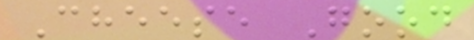Cheese Good
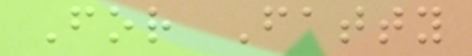For Fatty
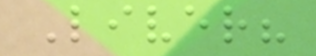Liver?
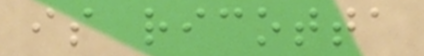is ricotta
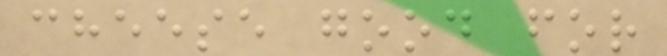cheese good for
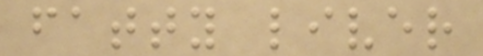fatty liver
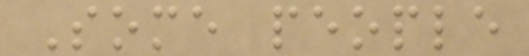Some people
